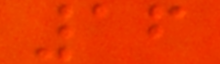16
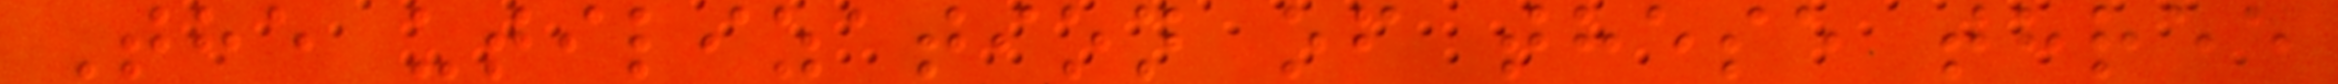The utilization of these three
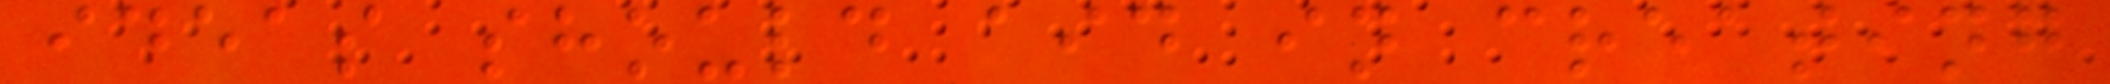ideas should aid in creating
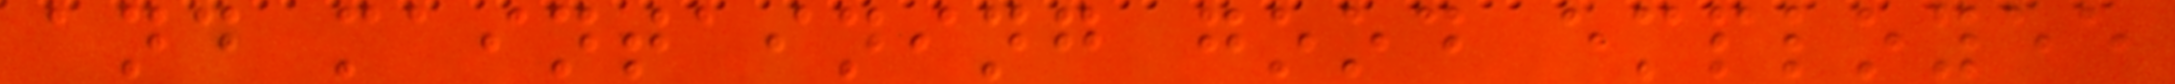and maintaining good employee
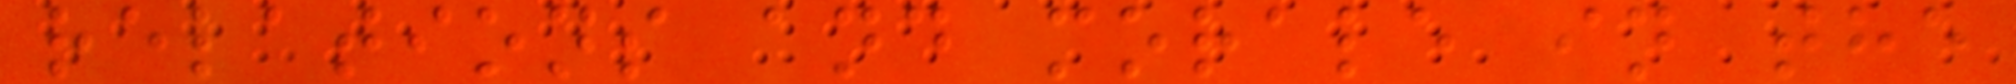relations and morale in the
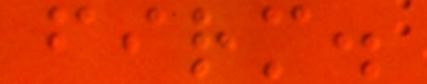firm.
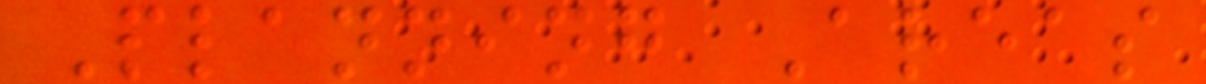Planning Areas
